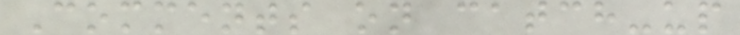Comments on catch-up
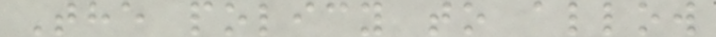The policy to allow
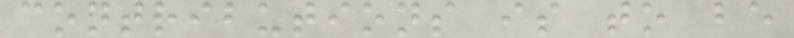contributions is to be
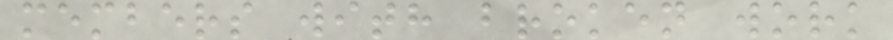members with broken work
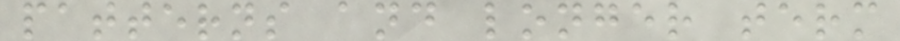patterns and longer term
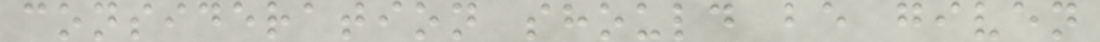consideration should be given
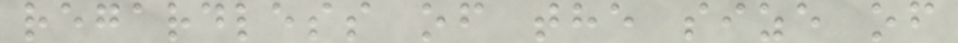regardless of the size of
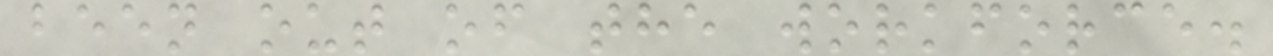been out of the workforce.
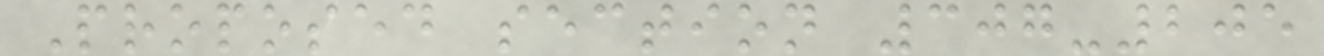Proposed section 307-205
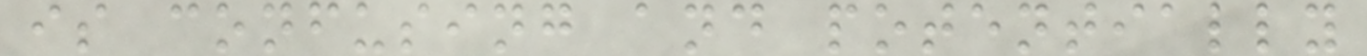is confusing and potentially
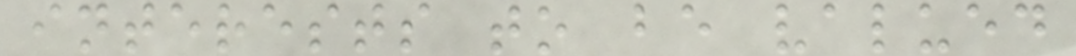interests to be valued
